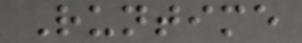Runtime
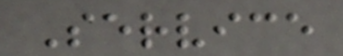Service
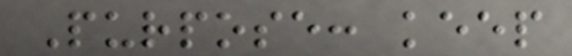Purpose: keep
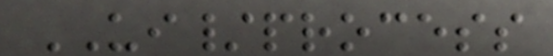UI/process
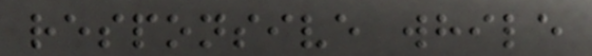responsive while
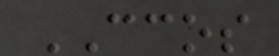CCOS
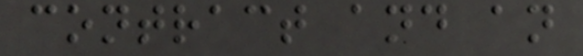contract and an
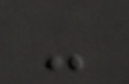-
